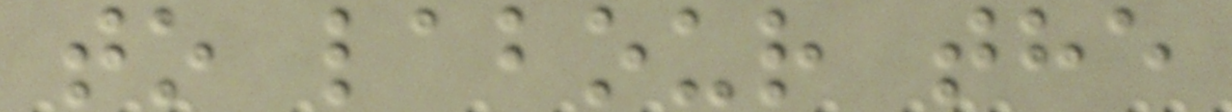to labour the
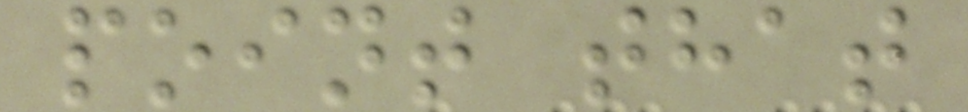point that
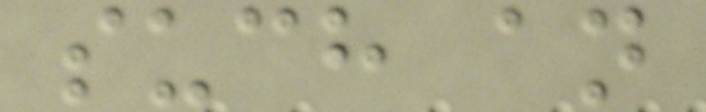such an
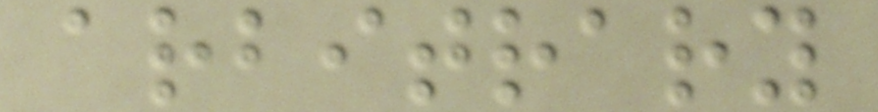arbitrary
